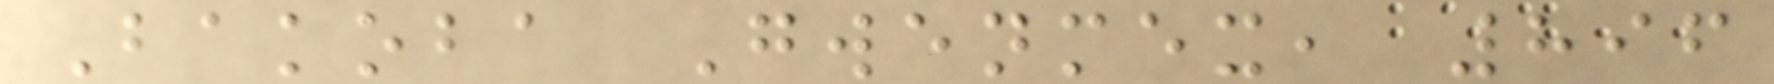Bakoba Gwenmex, 896
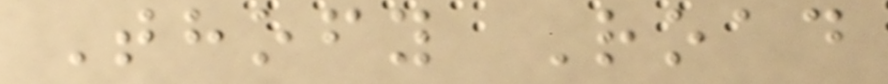Thofy Road
